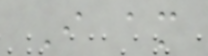I am
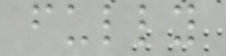fully
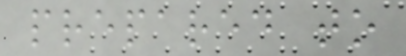prepared to
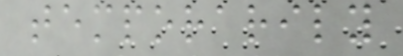temporarily
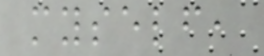myself,
